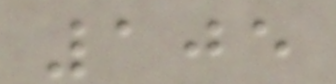105
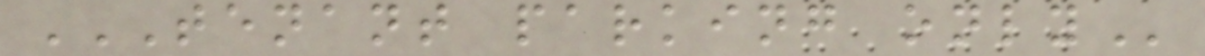TENANT PARKING ONLY
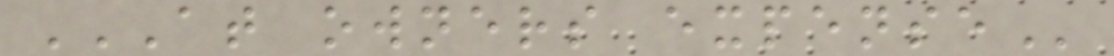AT OWNERS EXPENSE
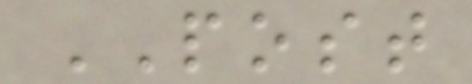POST
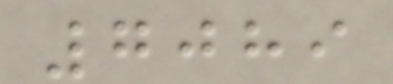7089
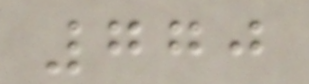770
